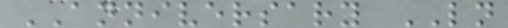ANNIVERSARY LN
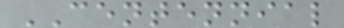CENTENNIAL
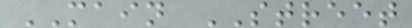MAIN STREET
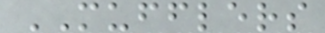MUFFLERS
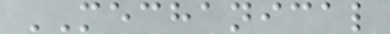MECHANICAL
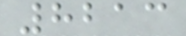8213
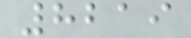8219
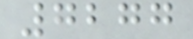7277
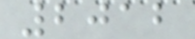2012
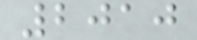2010
